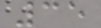35
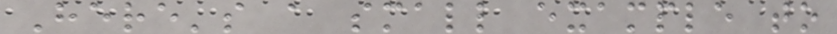Here's a small example to
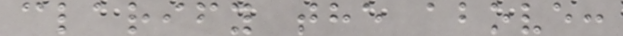clarify the above:
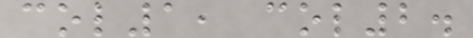col1, col2.
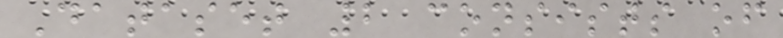Dataset 2 consists of
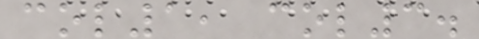col1, col3.
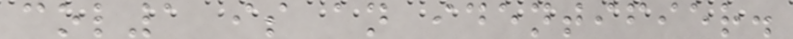col1 is an identifier.
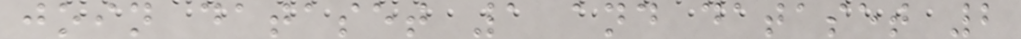join dataset 1 and dataset 2
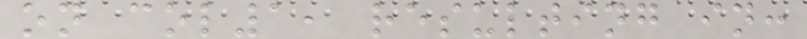on col1, resulting in:
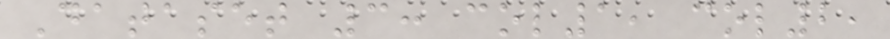Dataset 3: col1, col2,
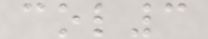col3
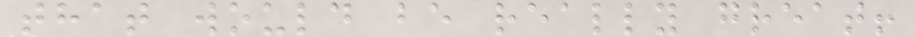that would be really great!
